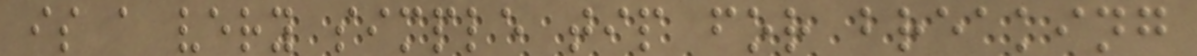is a very simple tip for breaking
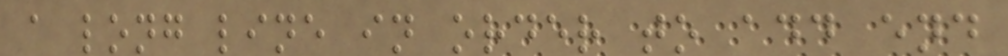a long line in order to add end
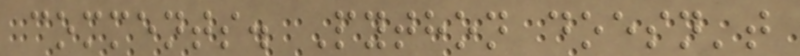comments. Python doesn't
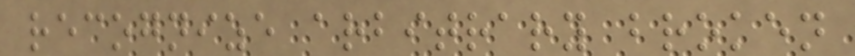recognize arbitrary broken
